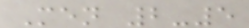Men 2-5
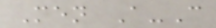Men A-C
